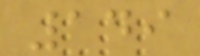149
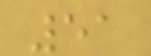51
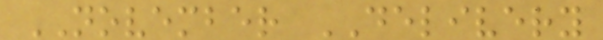NOVEMBER DELIVERY
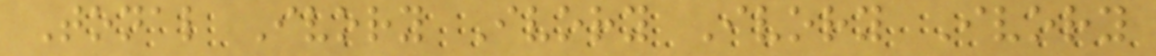Tonal Ivory Ivory Ivory Ivory
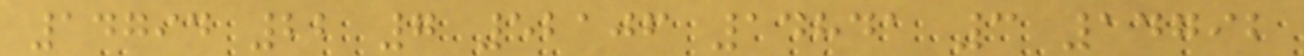14794 22 7 52106 14841 3 14792
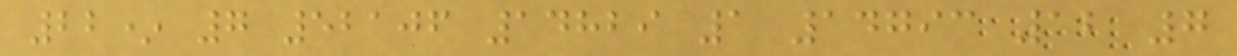22* 7 52106 14829 1 14793 12 7
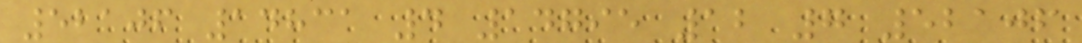52106 14831 4 14795 12 7 52106
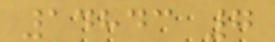14843 7
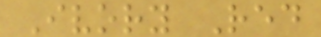Ivory Red
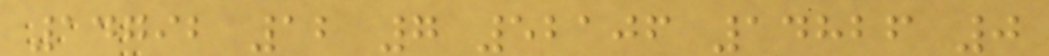14792 12 7 52106 14826 0
